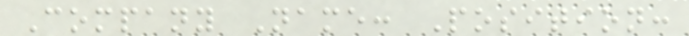Company Name: Position:
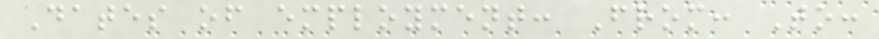Dates of employment: From: To:
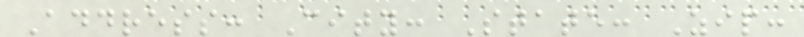Address: City: State: Zip:
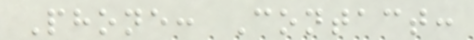Phone: Contact:
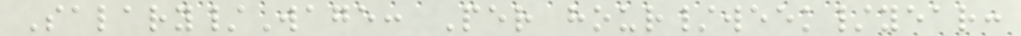Salary/Wage: Per hour/week/year:
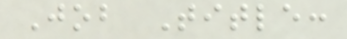Job Title:
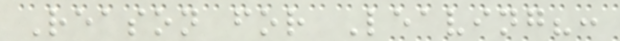Reason for Leaving?:
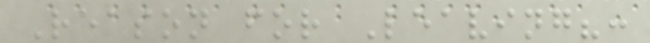Reason for Leaving?:
